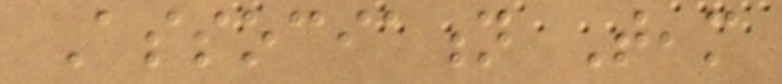Association Team
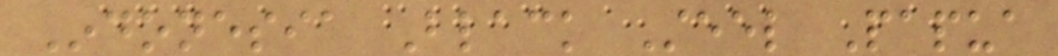Indonesia Black Steel Papua
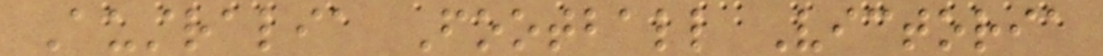Australia Football Victoria
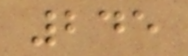245
